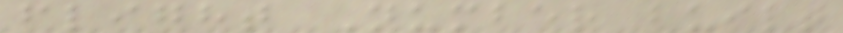flight Number built
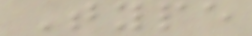Type
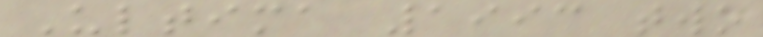Ultima 1993 two
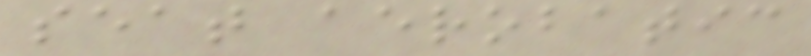seat aerobatic
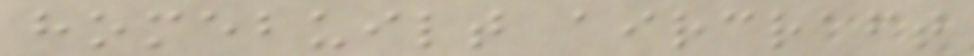homebuilt aircraft
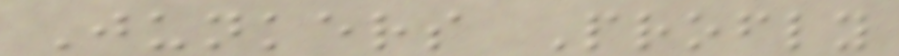Junkers Profly
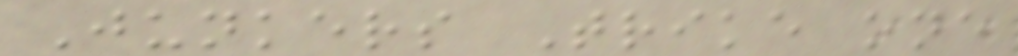Junkers Trike one
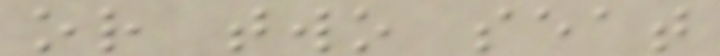or two seat
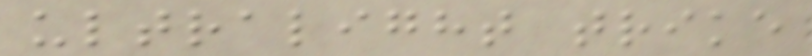ultralight trike
